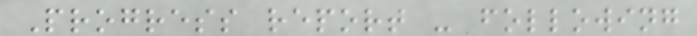Progress report - following
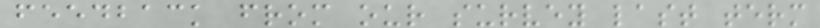feedback from our survey last term
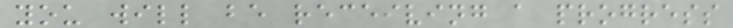you will be receiving a progress
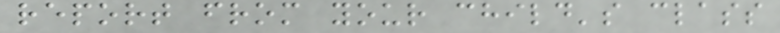report from your child's class
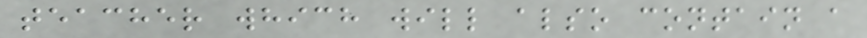teacher which will also contain a
